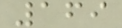169
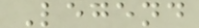Legend
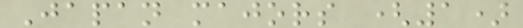Japan majors (1)
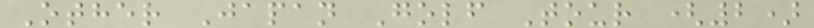Other Japan Golf Tour (2)
